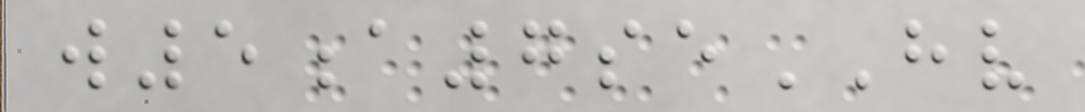w5a7seHV
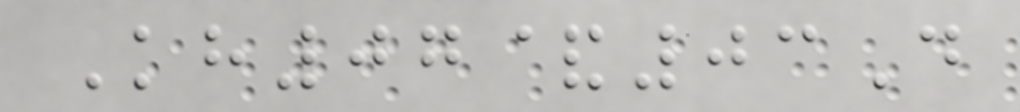Kh07&03D
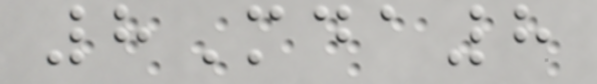8Mda8
